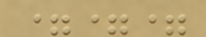===
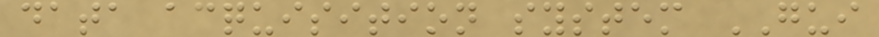data acquisition system GUI
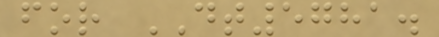for DT5781.
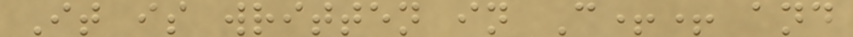It is written in C++ and
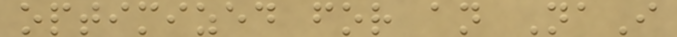optimized for an NaI
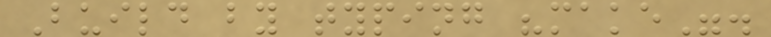Build by typing "make".
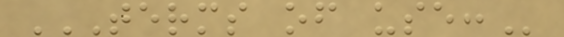TERMS OF USE:
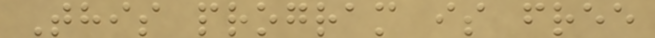This program is free
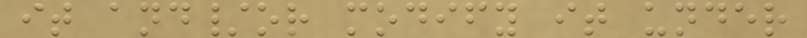it and/or modify it under
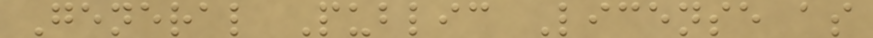General Public License as
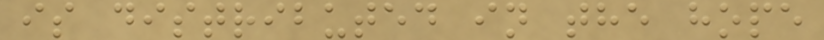is distributed in the hope
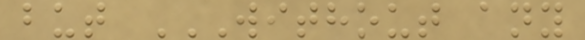but WITHOUT ANY
